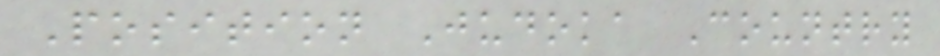Position Judoka Country
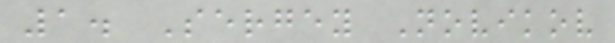1. Sergey Novikov
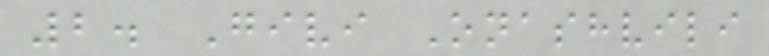2. Givi Onashvili
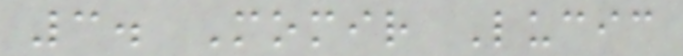3. Momir Lucic
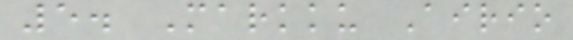5. Markku Airio
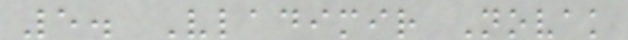5. Vladimir Novak
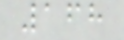168
